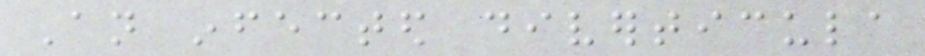An infected diverticula
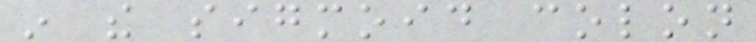in the sigmoid colon
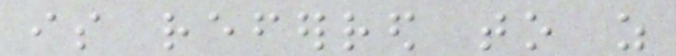is referred to as
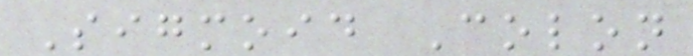Sigmoid Colon
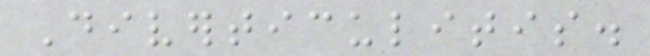Diverticulitis.
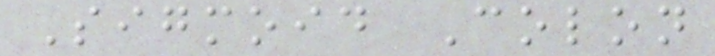Sigmoid Colon
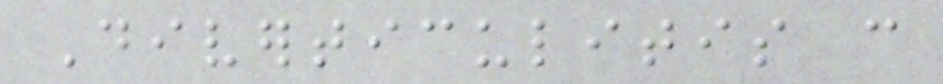Diverticulitis can
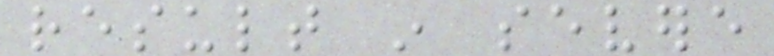result in severe
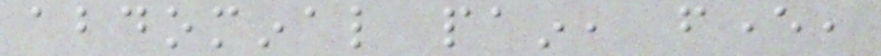abdominal pain, fever,
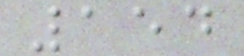154
